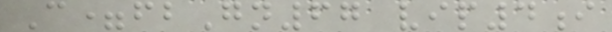C=fbGn67 vip4i
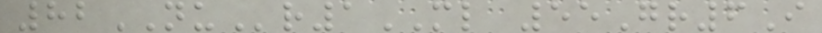82NUr1ML 55Gr6I
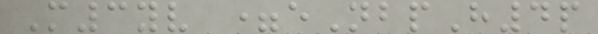M3yv =eNbpH4p
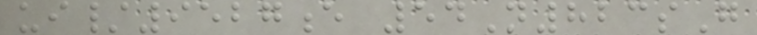ui/9527e 54N823sG
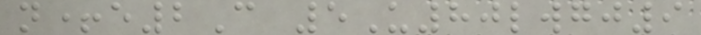n+e2C 5U80lwgj9
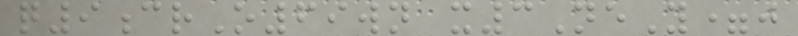q9crO69wn x3NeY=j
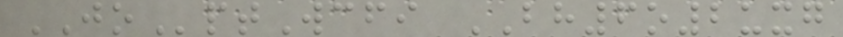JOptWcfi BH6o2uxg
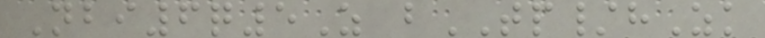Nbi6q5Z bTP/hZk
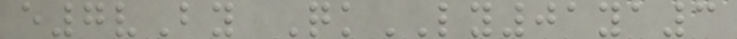e7vBy QkLY01ya3
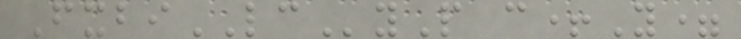FxbiLCyP c+Y=
